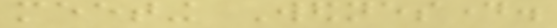meeting Wednesday.
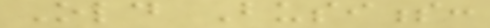Old Business:
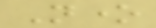None
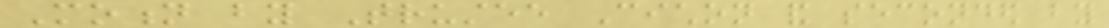Motion by Trustee Cichon and seconded by
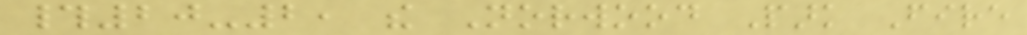#20-2, the Norwood Park Fire
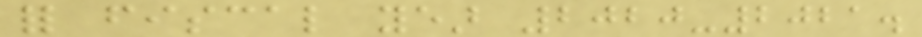for fiscal year 2020-2021.
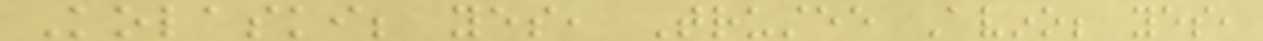Kolaski; yes, Trustee Avino; yes,
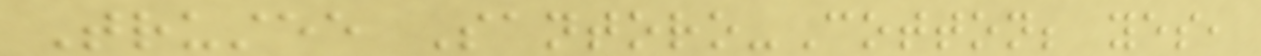Trustee Santoro-Cotton; yes,
